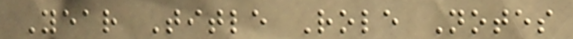Year Title Role Notes
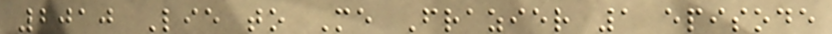2010 Lie to Me Frazier 1 episode
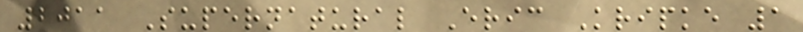2011 Supernatural Eric Kripke 1
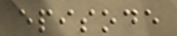episode
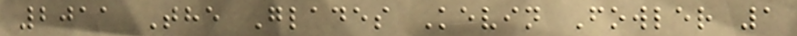2011 The Glades Kevin Fowler 1
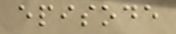episode
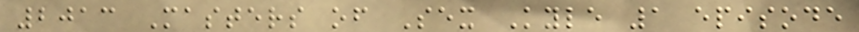2013 Masters of Sex Kyle 1 episode
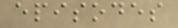episodes
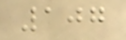107
